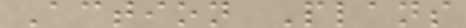Action Plans
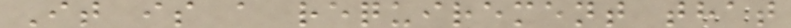It is a requirement that
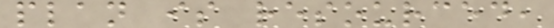plan is resourced,
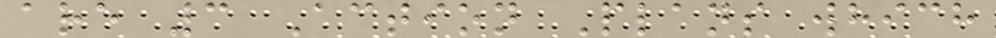are 3 Action Plans which
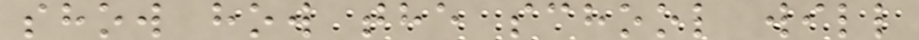show how the school will
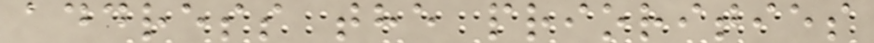address the priorities
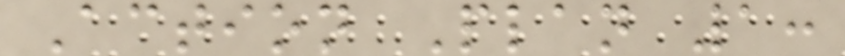Action Plan 1:
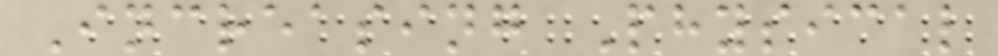Increasing Physical
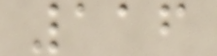116
